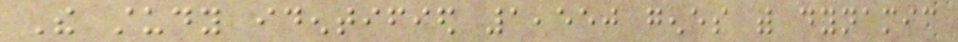The study identified 1,550 genes with dynamic
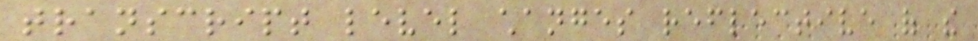transcript level changes reflective of the
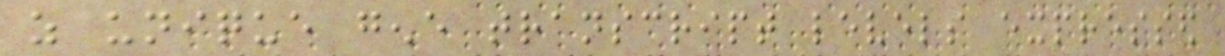as unique gene transcript levels expressed
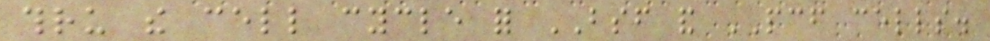thru the cell cycle for BSF and PCF cells.
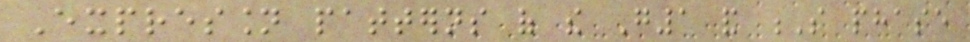Expression patterns of the G1 and S phase
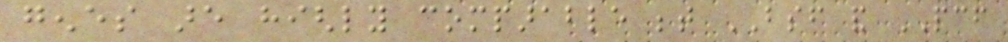genes are highly comparable between BSF and PCF
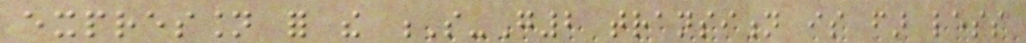expression for the S-G2 transition is far less
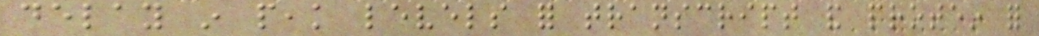delay in peak levels for transcript and protein for
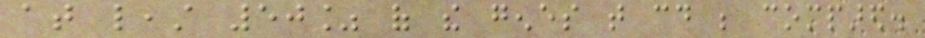at least 50% of the genes that could be compared.
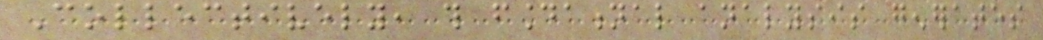Collectively, this foundational analysis generates
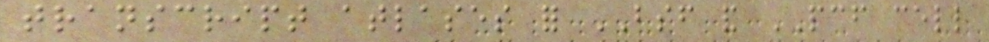transcript atlases for BSF and PCF cell
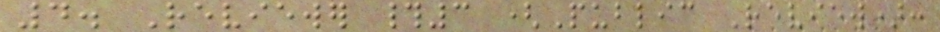4. Reviewer #3 (Public Review):
